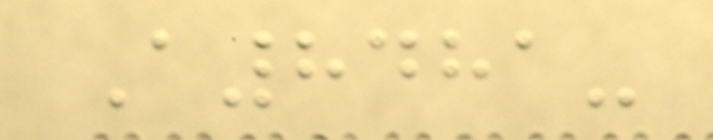A8481-
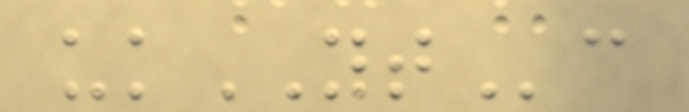ukYTc
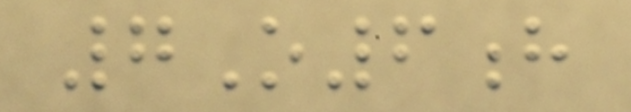7O6h
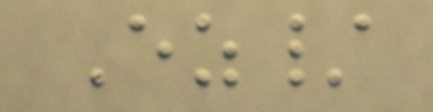Ez/
